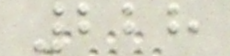228
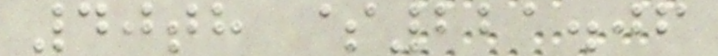40th $221.06
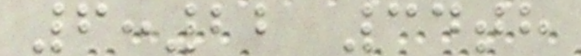6:22 34th
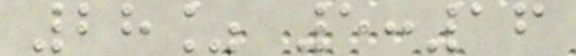28% 5:16
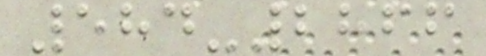584-2866
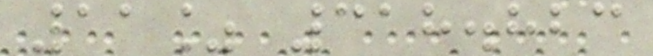11% 318.823
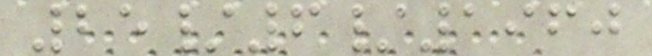25/6/1960
